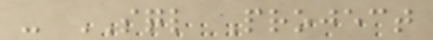- SQL Project
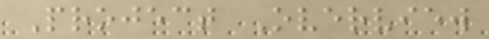Project Overview
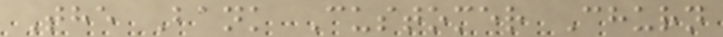The Bank Customer Churn
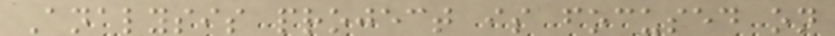Analysis project is focused on
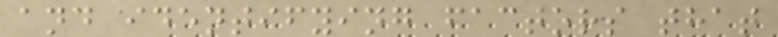and identifying factors that
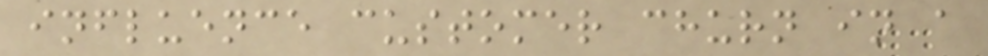influence customer churn in a
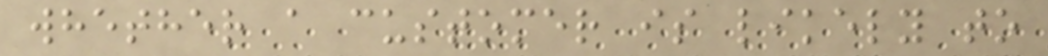whether a customer is likely to
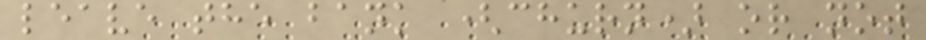leave the bank (churn) or not
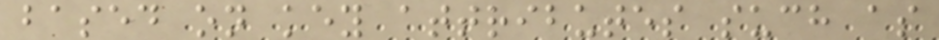based on key attributes such as
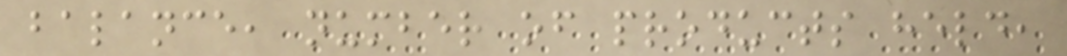balance, number of products held,
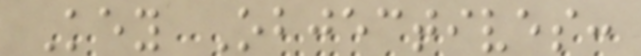Key Objectives:
